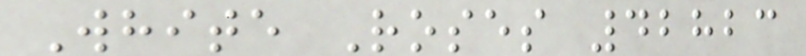White Roses 42823
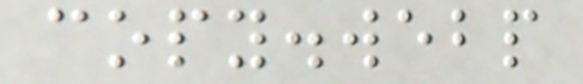copy.webp
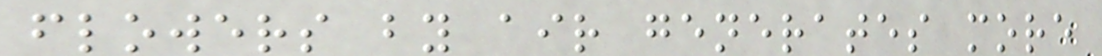flowers by air generates more
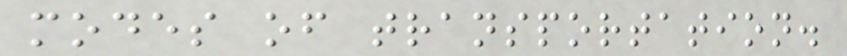modes of transportation.
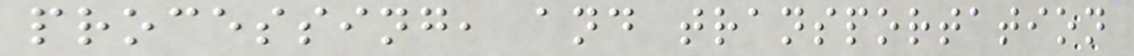processing, and transportation
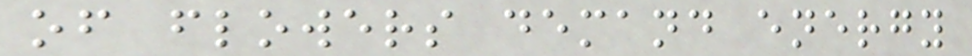of flowers demand energy
